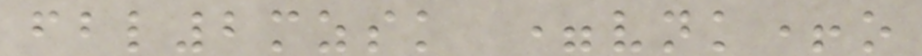fbl2mzsk =vnk+o
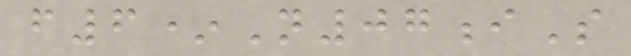f6*N07iS
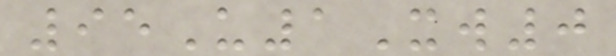95U1Xw0
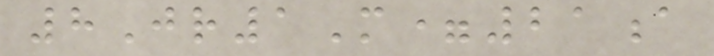8Jr1M=21a
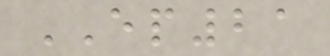EP21
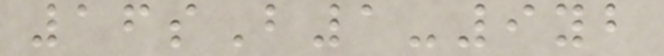16sB1-9yb
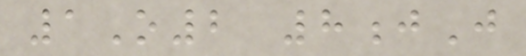1O2 8jJ
